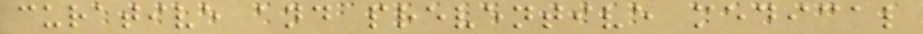curative and preventive medical
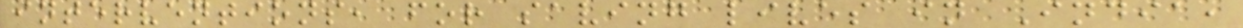interventions, for saving lives in India,
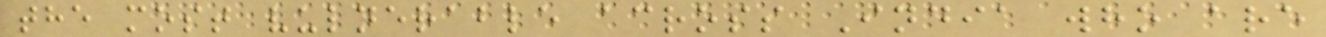the most vulnerable across India who are
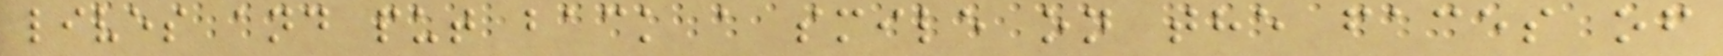lives and put back a smile on the faces of
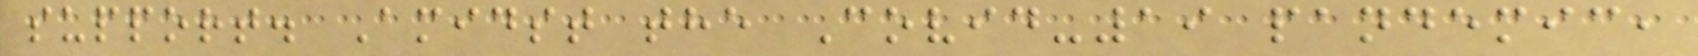support. Amidst the Covid-19 pandemic,
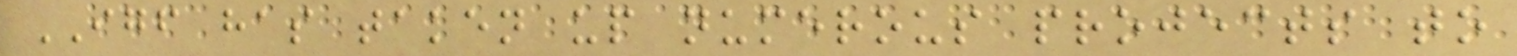IGF has taken up numerous projects to
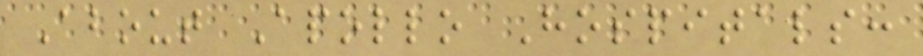About Apollo Hospitals:
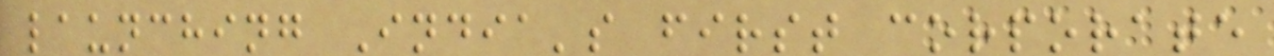launching India's first corporate
